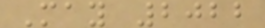May 2022
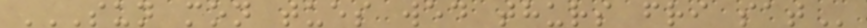SUN MON TUES WED THURS FRI SAT
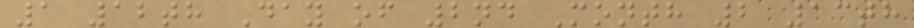1 12th Day of 2nd Month 2 13th
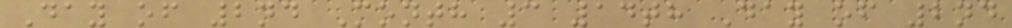Day of 2nd Month 3 14th Day of 2nd
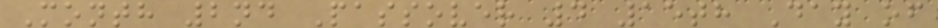Month 2nd Passover 4 15th Day of
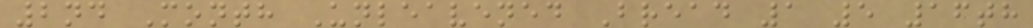2nd Month Unleavened Bread 1 5 16th
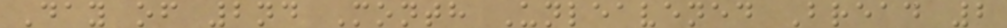Day of 2nd Month Unleavened Bread 2
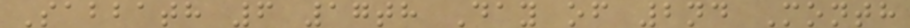Sabbath 6 17th Day of 2nd Month
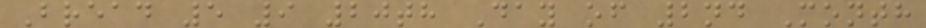Bread 5 9 20th Day of 2nd Month
